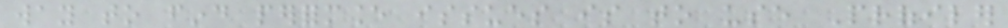way to find performance issues is to use Profiler
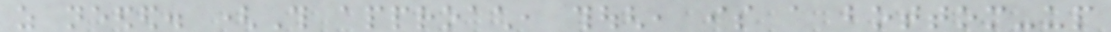as needed. (This approach, though, is a bottom-up
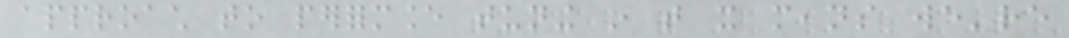approach to performance tuning in that it means we're
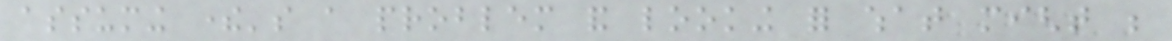assuming there's a problem and looking for what might be
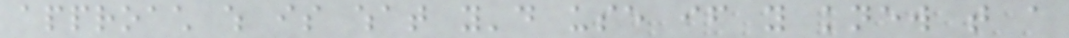approach which is what you'd use if you knew that a
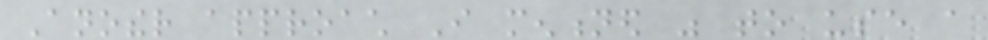Another approach I mentioned was to use a
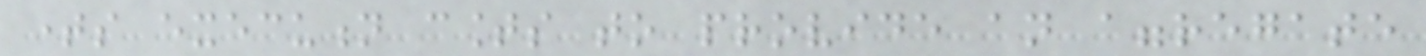times execution counts to provide an aggregate
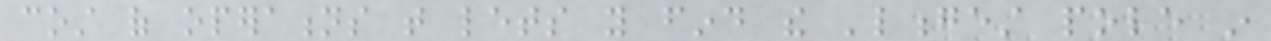cost of operations that lets you find the 'longest pole in
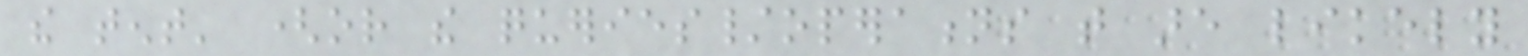the tent' (or the queries/operations that are likely
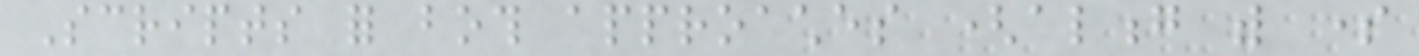Scripts for both approaches (along with some
